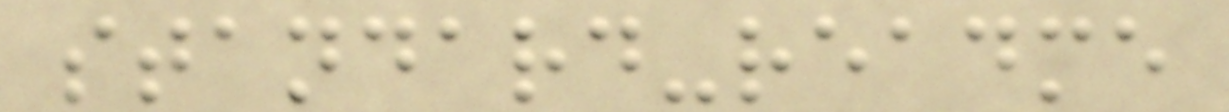standard-readme
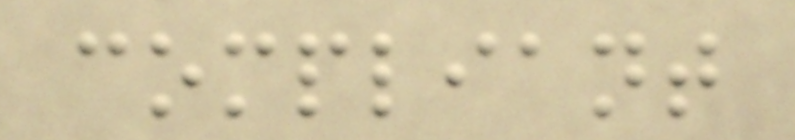compliant
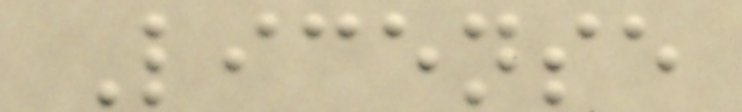License
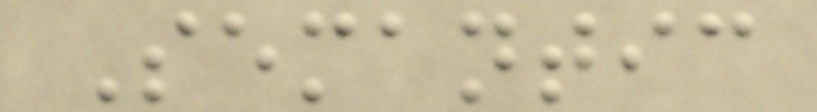Semantic
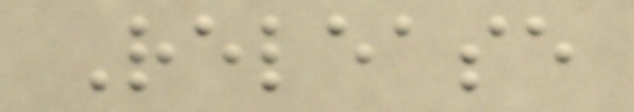Release
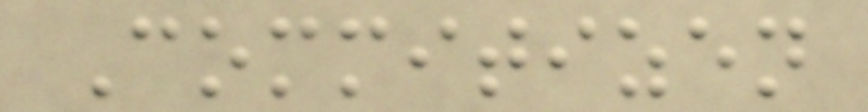Commitizen
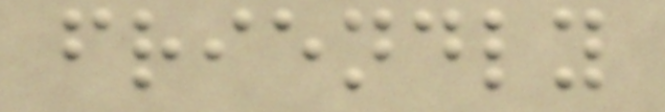friendly
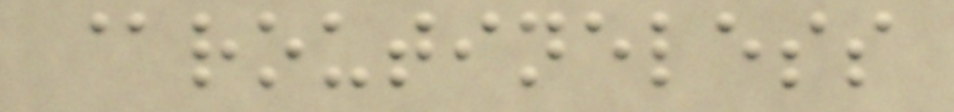@routineless
